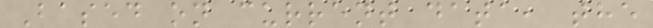Based on current data, the
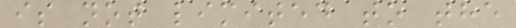is not limited to the
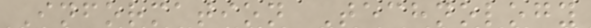Information Technology
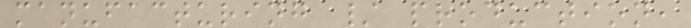manufacturing / production,
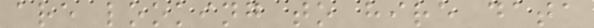are looking to hire data
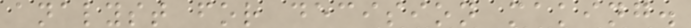analyst for decision making.
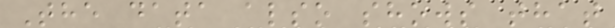The data also shows that
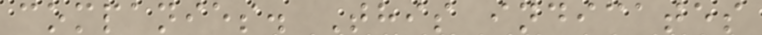companies. This indicates
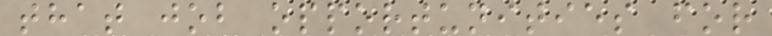that job opportunities for
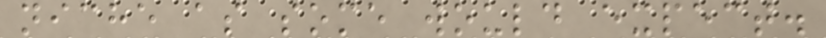niche as some would expect.
